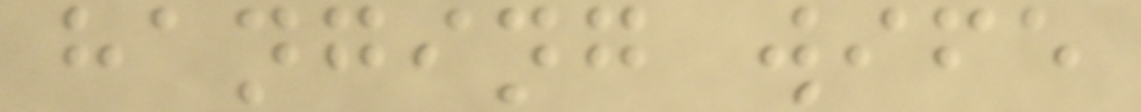hanging wife
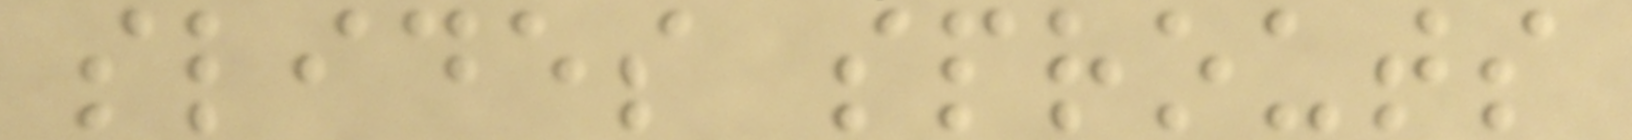slides sprouts
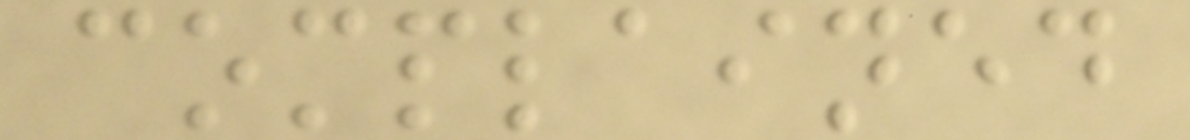complained
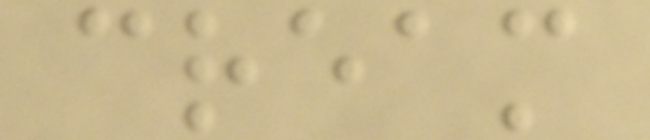cream
